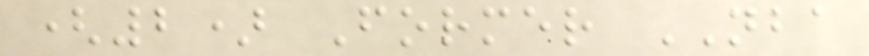(2) Former NBA
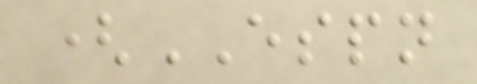(ESPN
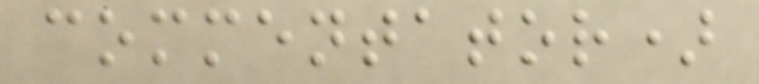commentator)
